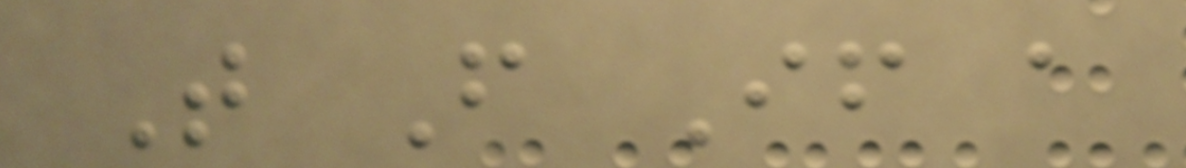T F If a
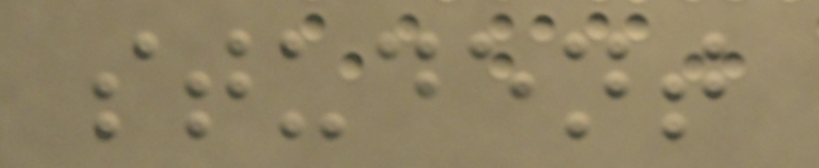student
